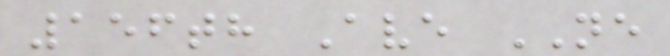156th Ave NE
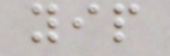yip
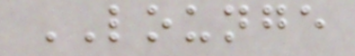LOUNGE
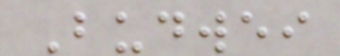Budwei
